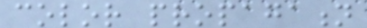color propagation
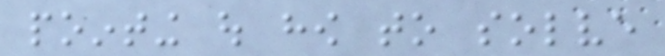pointing out how to solve
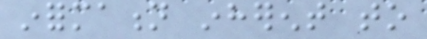information inherent to
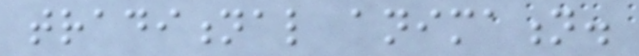traditional animation.
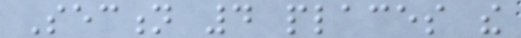Section 4 places the
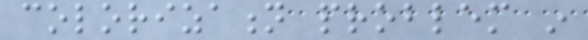colorization problem in
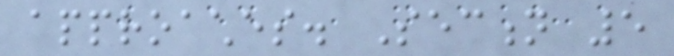approaches. Section 5
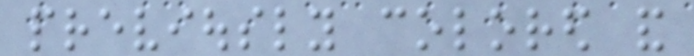previously colored and
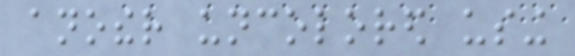another uncolored using
